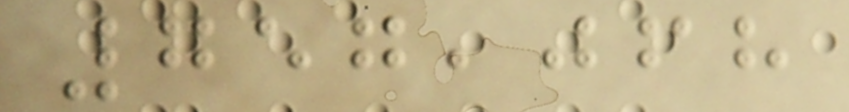757,068
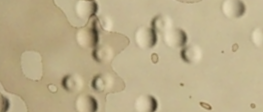5
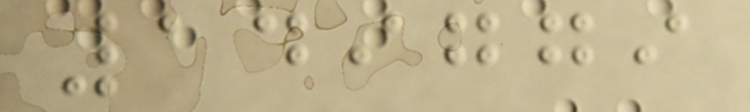149779
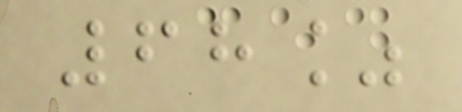68%
